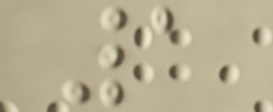1
